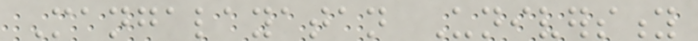Mangalayatan University
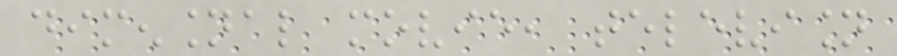dimensional movie, television
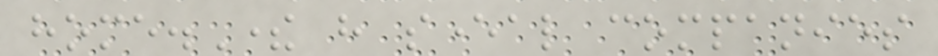home.There have several companies
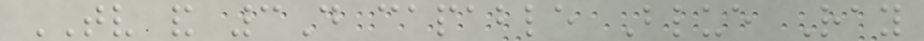TV and 3D capable Blue Ray
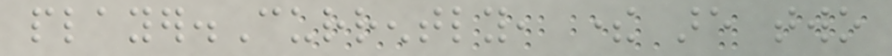player.Currently, there are two
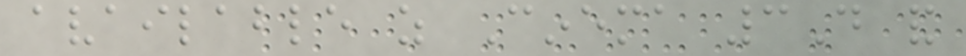available as Cinema 3D and
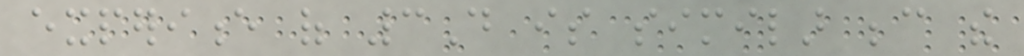experience of 3D is similar because the
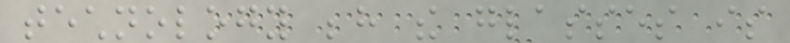technology behind the glasses is
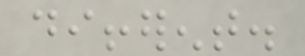different.
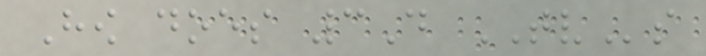How does 3D TVs
